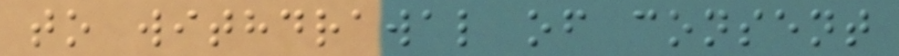to withdrawal of consent
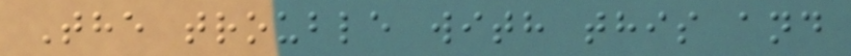The trouble with this and
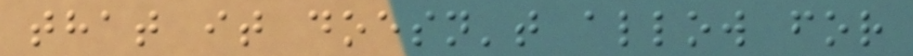that it doesn't allow for
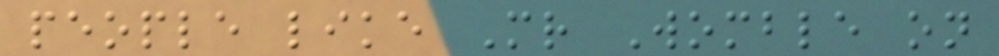people like Mr Womble on
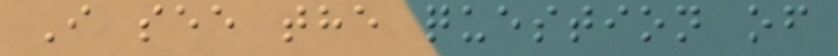I see the question of
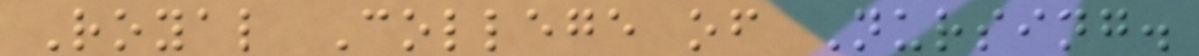Royal College of Nursing.
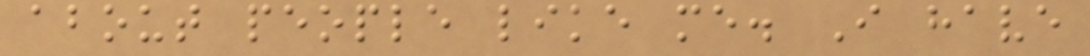about people like me. I have
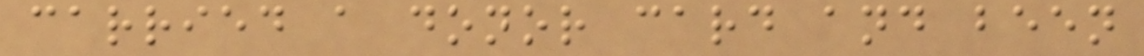carried a donor card and been
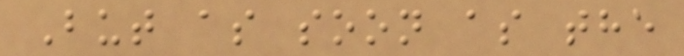But as soon as the
